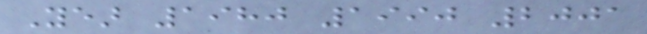Year 1980 1990 2001
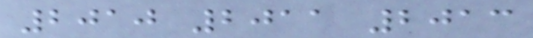2010 2011 2013
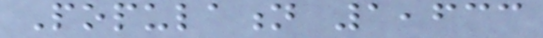Population 1,633
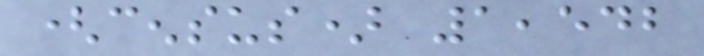(census) 1,542
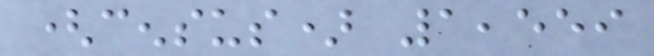(census) 1,559
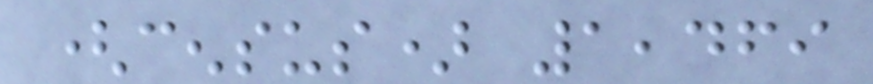(census) 1,469
